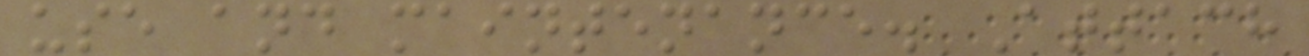use and maintenance. Attach
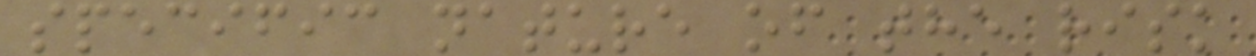specific nature of the risk
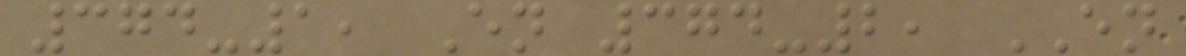374-1, En 374-2, EN
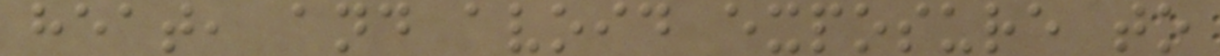heat, and avoid exposure to
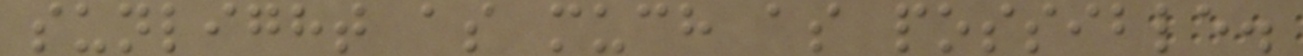sunlight as much as possible.
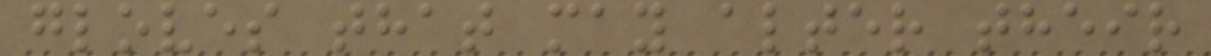gloves that may alter their
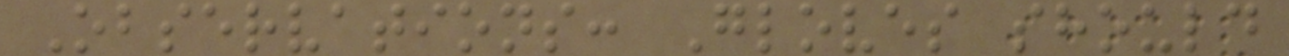Observations: Gloves should
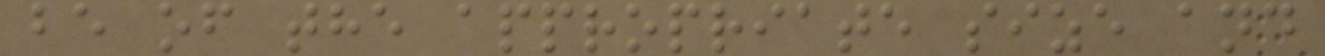be of the appropriate size and
